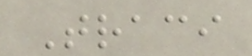Traci
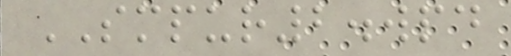SMPUR2.wpd
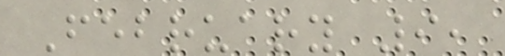February 9,
